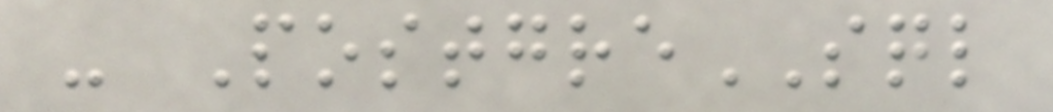- PostgreSQL
